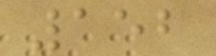152
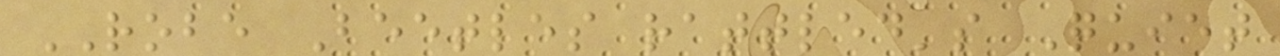ROBE Beetles rattled's Quiet
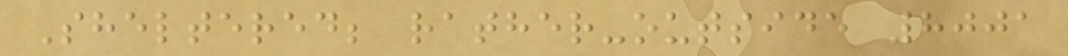Sheltered; rather-outside 8001
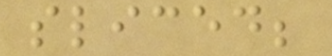sliced;
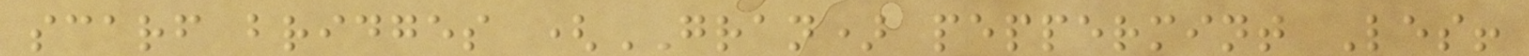scarf bridges (GRAN) peppermint Les!
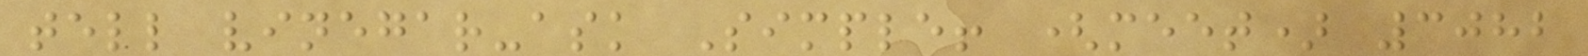tell vinegar-ask Simple! (meet) 3082
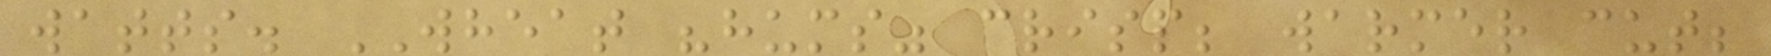watts. WHEAT "hums" crisp; warmer cut;
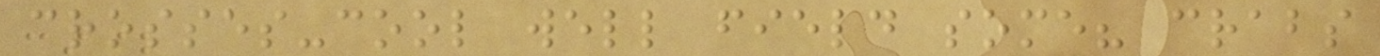crosses-cool well field some? crabs
